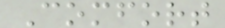Comfort
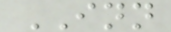INN
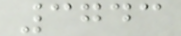3743
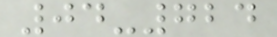04-724
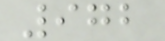972
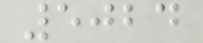5024
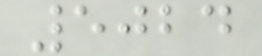5024
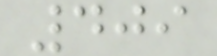409
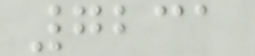7231
